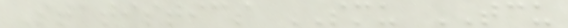Statistics SMU TCU
